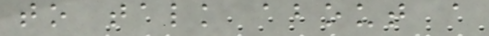to talk about a
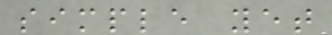simple yet
